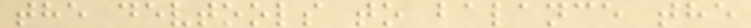the devtools to balance the
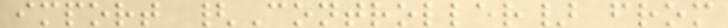import {Controller} from
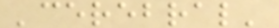'cerebral'
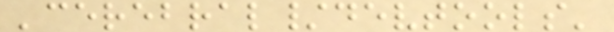'cerebral/devtools'
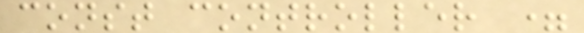const controller =
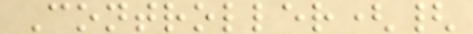Controller({
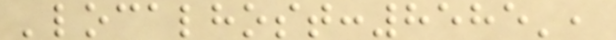'localhost:8585',
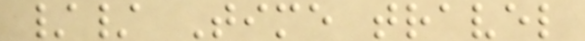// Time travel
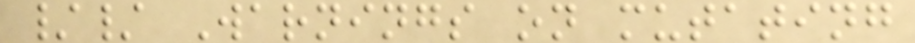// Warnings on mutating
